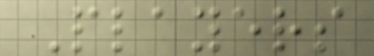Players
